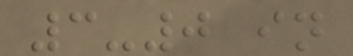3-0 in
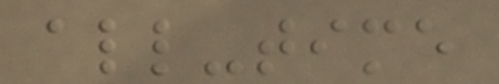all-time
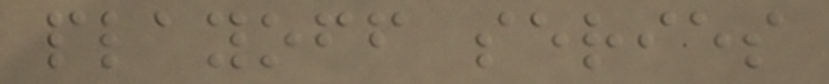playoff series
